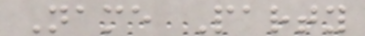Name Party
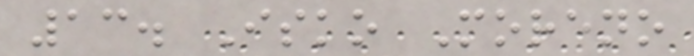13. Isko Moreno
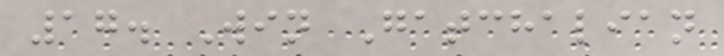17. Win Gatchalian
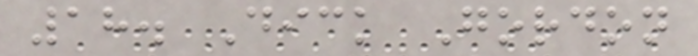18. Dick Gordon
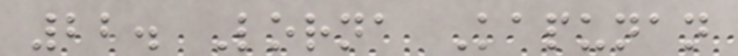22. Lorna Kapunan
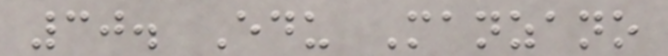30. Edu Manzano
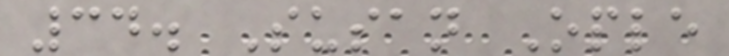34. Susan Ople
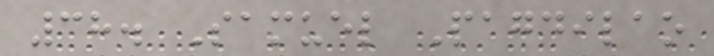38. Samuel Pagdilao
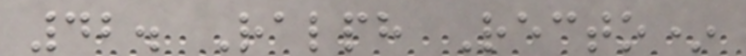42. Ralph Recto*
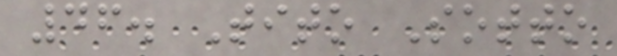46. Tito Sotto
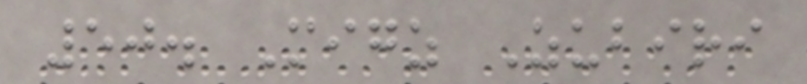50. Migz Zubiri
